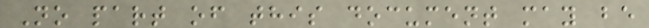No part of this document may be
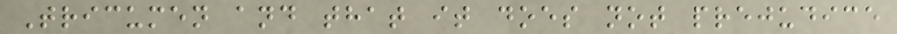Tricumen and that it does not prejudice
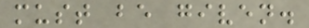must be given.
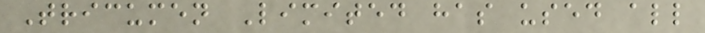Tricumen Limited has used all
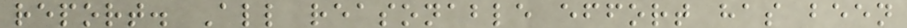report. All reasonable effort has been
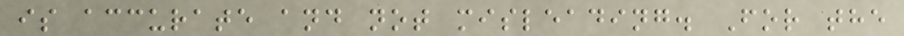is accurate and not misleading. For the
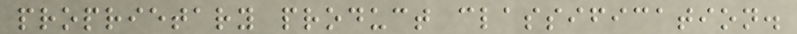proprietary product classification.
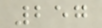257
